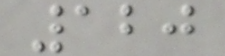120
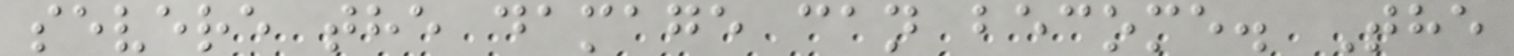severe the damage can become. The
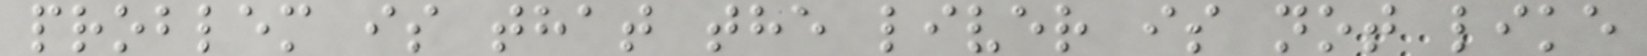problem is that the liver is not like
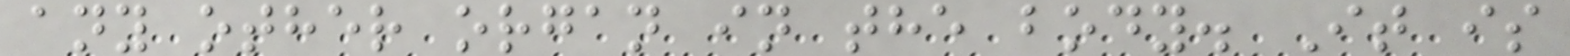any other organ in the body. It is
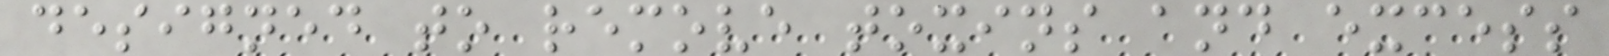designed to remove toxins and excess
